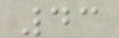43
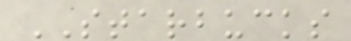STARBUCKS
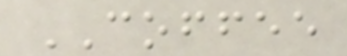COFFEE
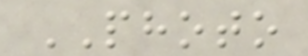PHOTO
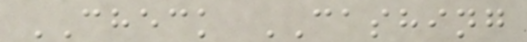CHECK CASHING
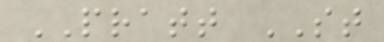PRATT ST
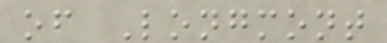of Longmont
